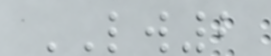LW2
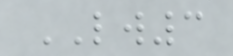LW3
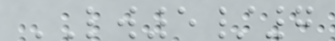LW5/7
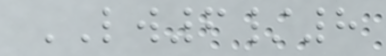LW6/8
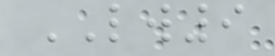LW9
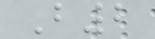B2
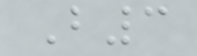B3
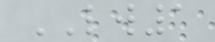LW1
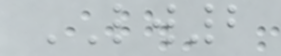LW2
